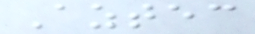Aztec
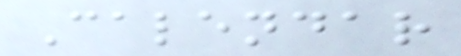Calendar
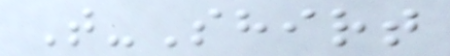T-Shirt
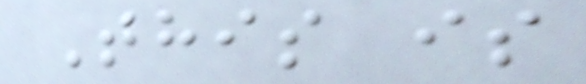This is
